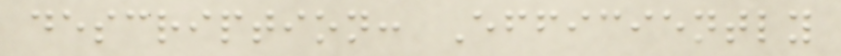description: Efficiently
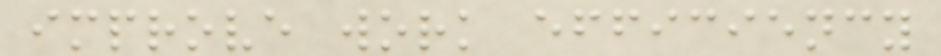improve work efficiency
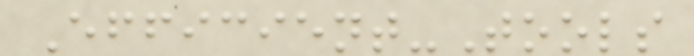Efficient-Tools
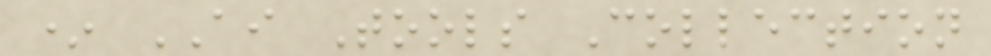* AI Tools Collection
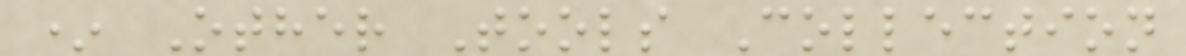* Other Tools Collection
